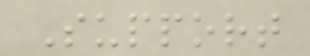Support
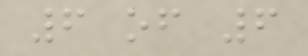6 of 6
